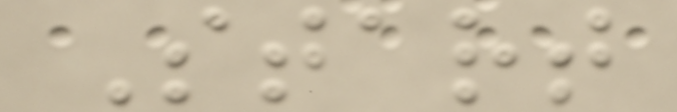Start
